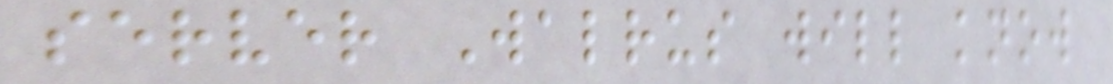server Walrus will know
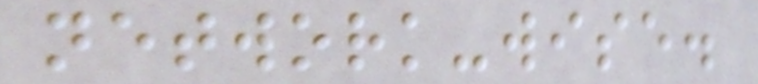network-wise.
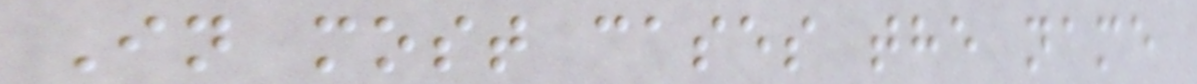In most cases the name
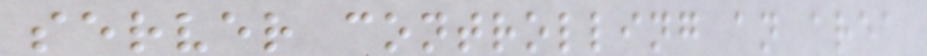server controlling an area
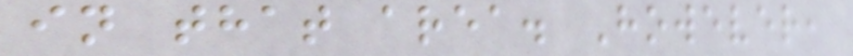in that area. However,
